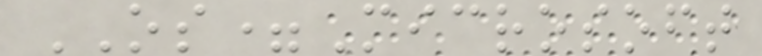OS=Microsoft
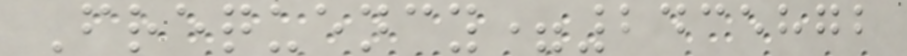Frequency=2435872
